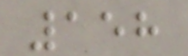158
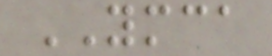YMCA
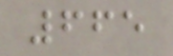665
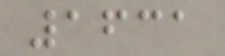1631
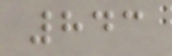843
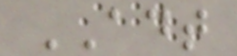ADT
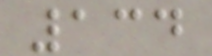134
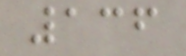136
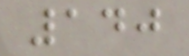140
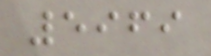5969
